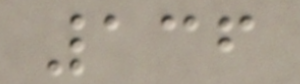136
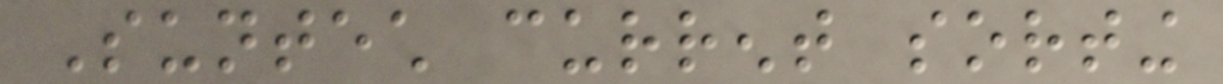Suntech current sorting
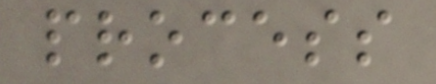process
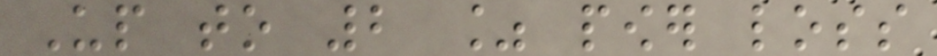Up to 2 % power loss
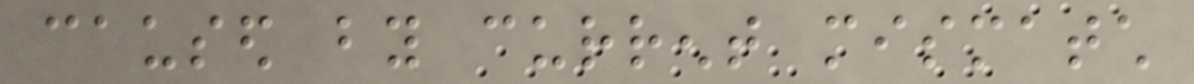caused by current mismatch
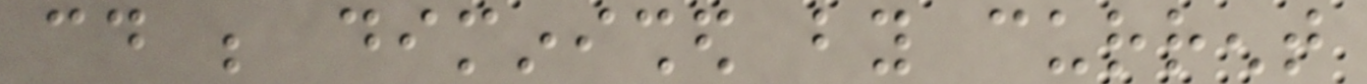could be diminished by current
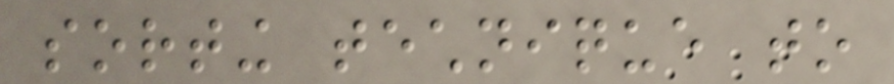sorting technique to
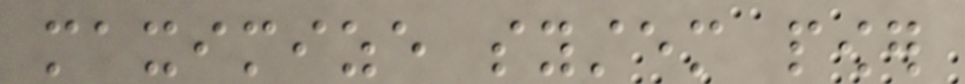maximize system power
